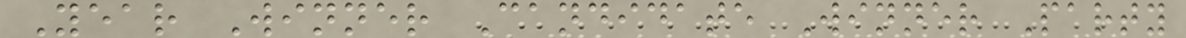Year Winner Candidate Winner Party
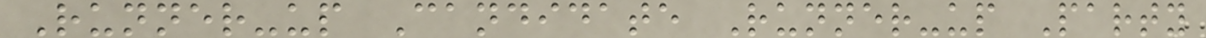Runner-up Candidate Runner-up Party
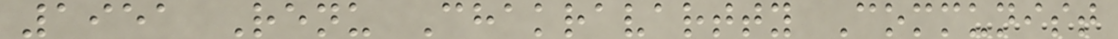1951 Renu Chakravartty Communist
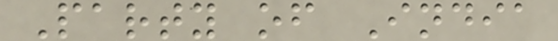Party of India
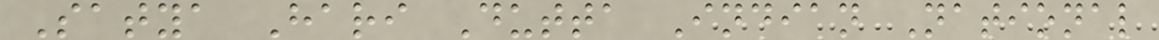Satya Hari Dutta Indian National
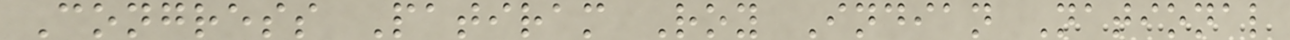Congress Patiram Roy Indian National
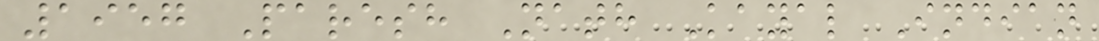1957 Paresh Nath Kayal Indian
